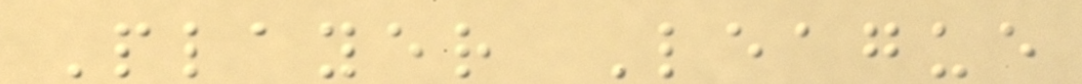Player League
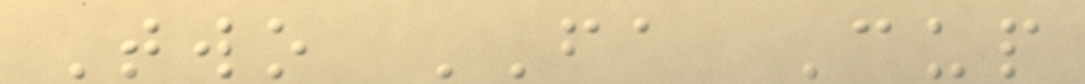Two FA Cup
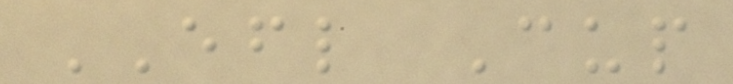EFL Cup
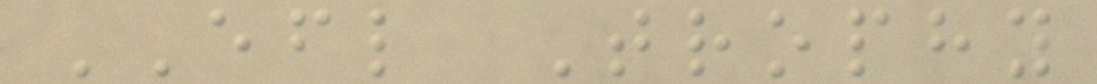EFL Trophy
